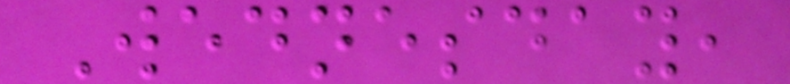Wednesday,
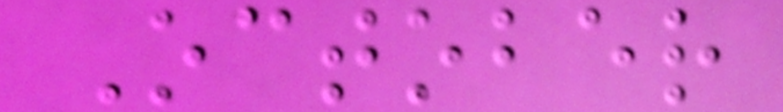October
